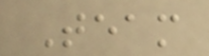Team
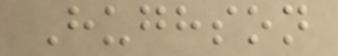Hughson
